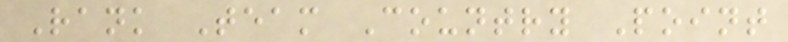Rank Team Country Point
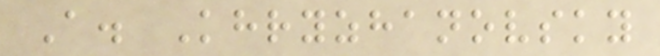A. Khryzhanovsky
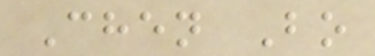Chen Bo
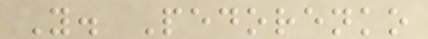Y. Pedorenko
